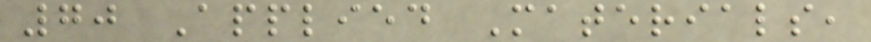70 Applied Materials,
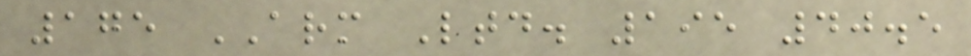175 ARM Ltd. 195 40.5
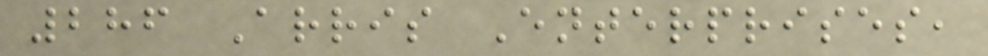286 Arris Enterprises,
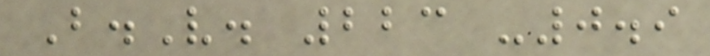B.V. 223 -0.9
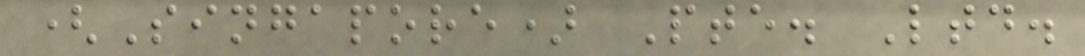(Singapore) Pte. Ltd.
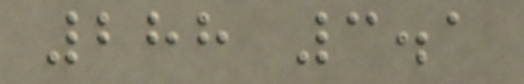288 3.1
